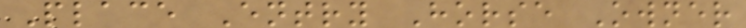Place Entry Horse Owner
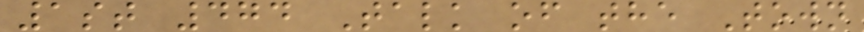1st 474 Talk of the Town
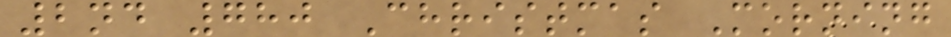2nd 780 Christmas Morning
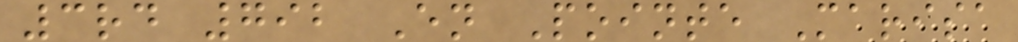3rd 792 En Pointe Marisa
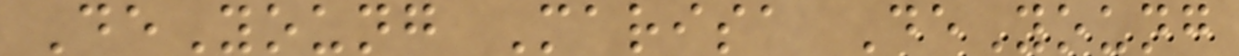DeYoung Marisa DeYoung
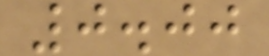0.00
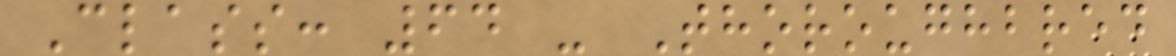Class: 64 - Thoroughbred
